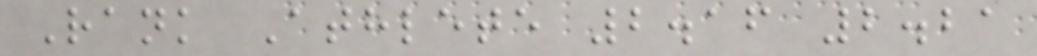Rank Athlete 2.16 2.21
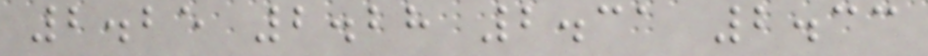2.25 2.28 2.31 2.33
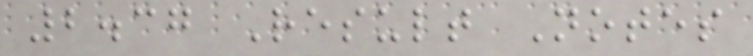2.37 Result Notes
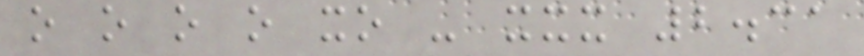o o o o xo - xxx 2.31
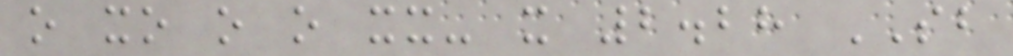o xo o o xx- x 2.28 SB
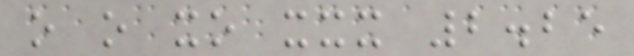o o xo xxx 2.25
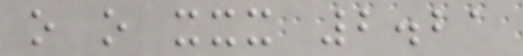o o xxx 2.21
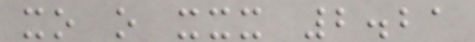xo o xxx 2.21
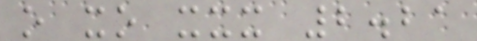o xo xxx 2.21
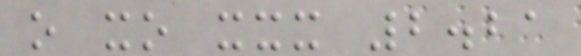o xo xxx 2.21
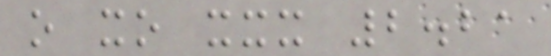o xo xxx 2.21
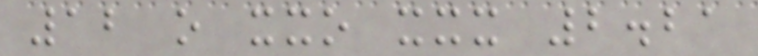12 o xxo xxx 2.21
